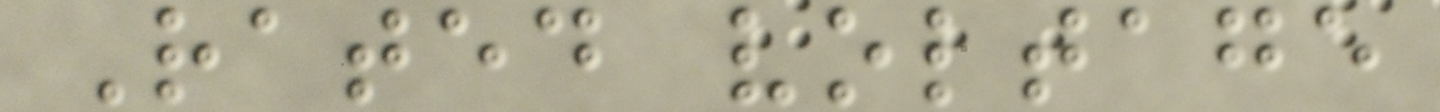Rated voltage
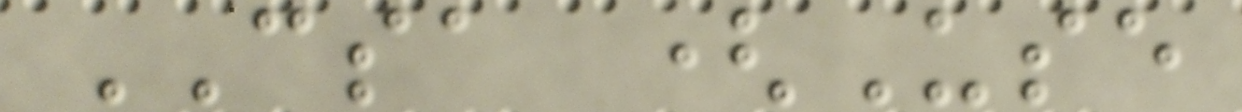CSA (Use
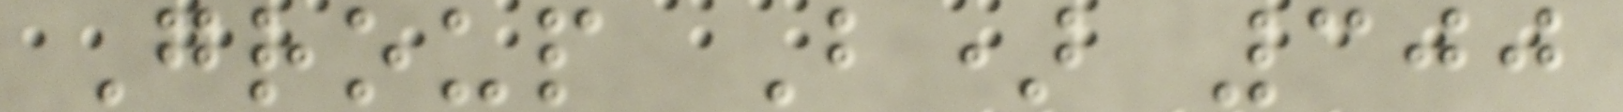Group B) 300
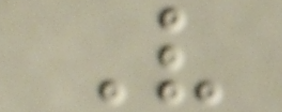V
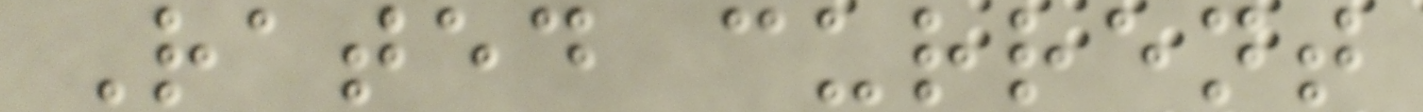Rated current
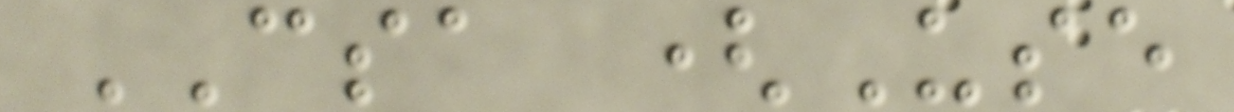CSA (Use
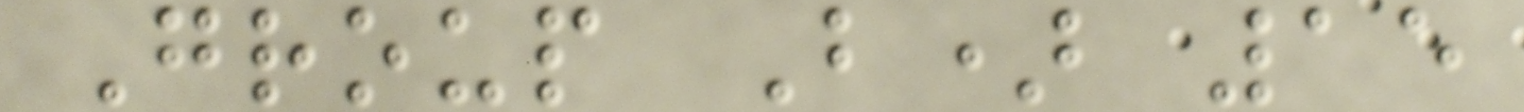Group B) 15
